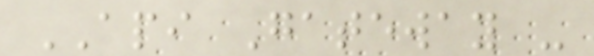API Gateway -
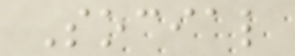Social
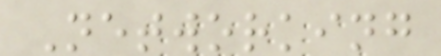Networking
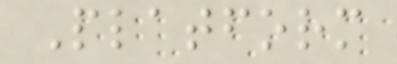Platform
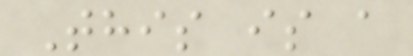This is a
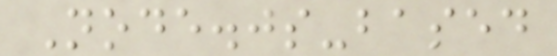Node.js-based
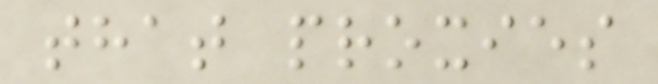that proxies
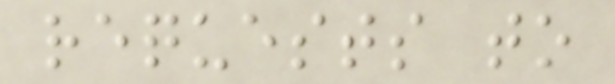requests to
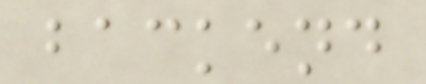backend
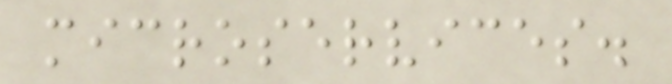microservices.
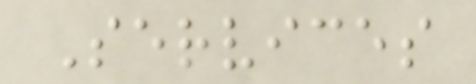Services
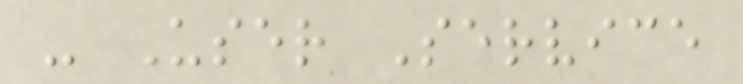- User Service
